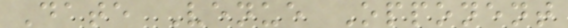Date Venue Opponent
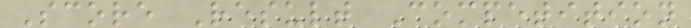Score Result Competition
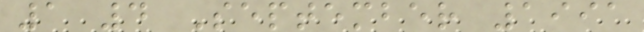1 4 September 1991
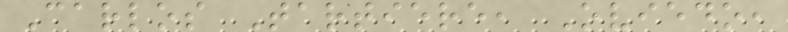Carlos Tartiere, Oviedo,
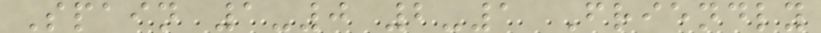Spain 1-0 2-1 Friendly
